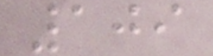109
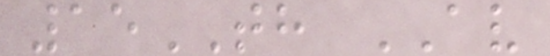15TH AV
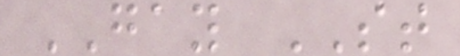GAY ST
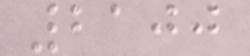2100
